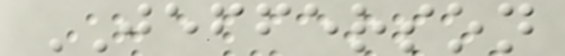JEFFERSON
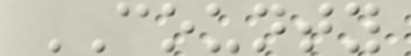COUNTY
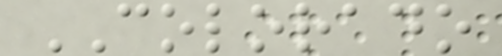COLORADO
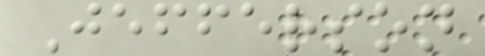Jefferson
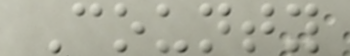County
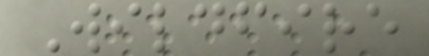Wildfire
